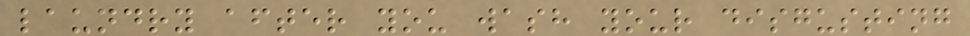laundry after you wash your disgusting
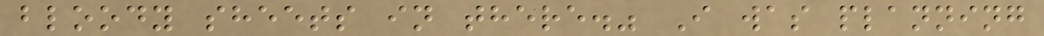bloody sheets in there." I was planning
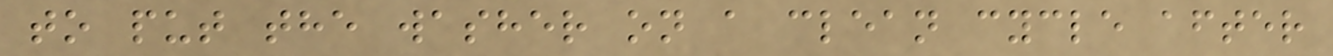to put the washer on a clean cycle after
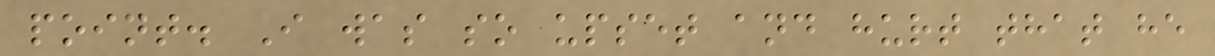point. I was so upset and hurt that he
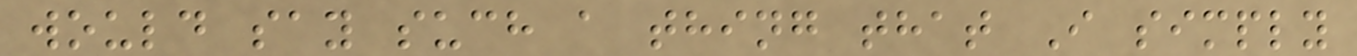would say such a thing that I simply
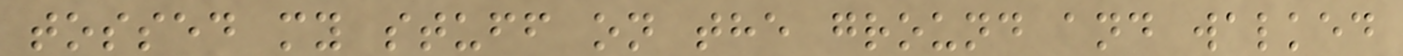tossed my stuff on the ground and walked
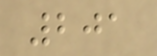201
